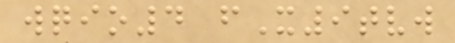wqio4 fX9tvw
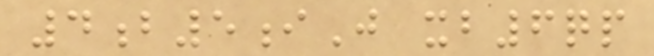4b5iJ xb6qp
